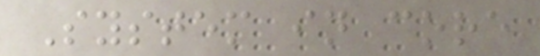System in core
